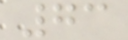73
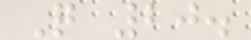Q 20.
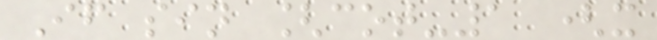If sin [cot-1 (x
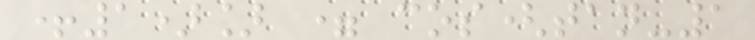+1)] = cos(tan-1
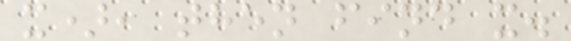x), then find x.
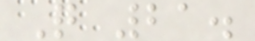Q 21.
